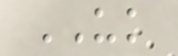UK
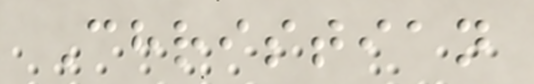Christian
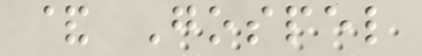& Gospel
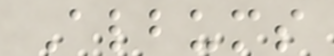Albums
